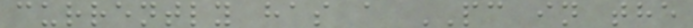currently has a PC in the
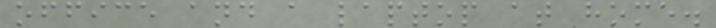office and a laptop at home.
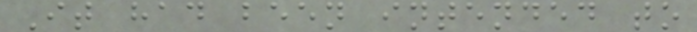It had been intended to
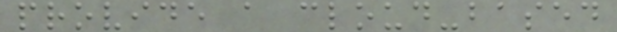provide a cloud-based
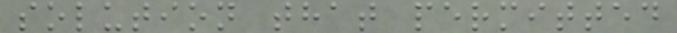solution that permitted
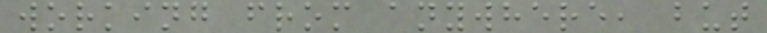working from anywhere, but
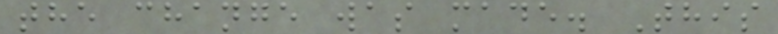the change was made. This
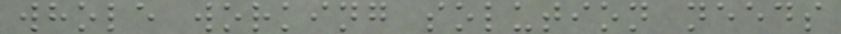whole working solution needs
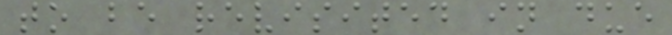to be revisited in due
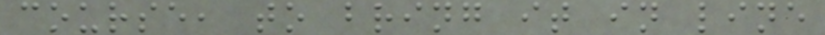course, to bring it in line
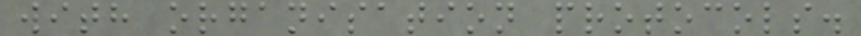with organisation protocols.
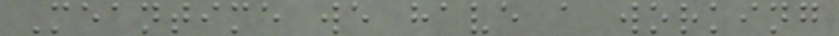Meantime we have a working
